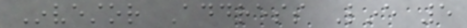Investor Address Line 5
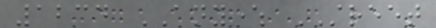1234 ANYWHERE STREET
